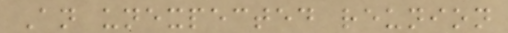An unexpected reunion
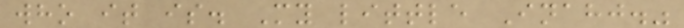who it is. My little Inahj."
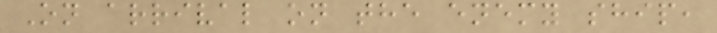On arrival on the enemy ship,
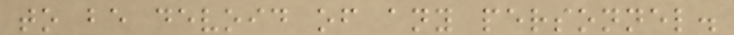to be devoid of any personnel.
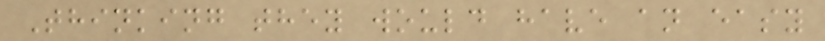Thinking they would have an easy
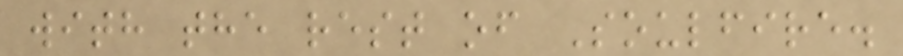with the rest of Soulfire.
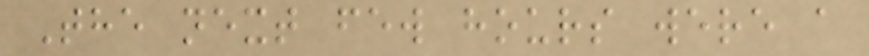The next few hours were a
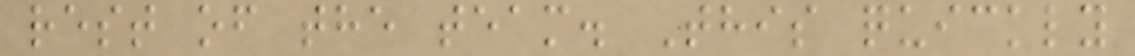rest of the team. This quickly
